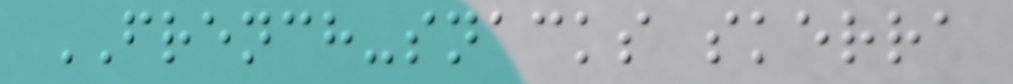FRENCH-snacks skerra
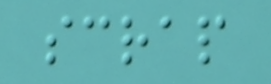scrap
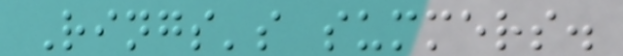Rings's summers.
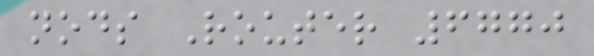nods Router 6770
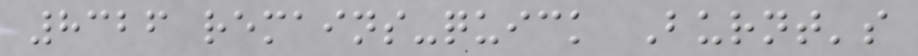8326 remains-quick Burnt's
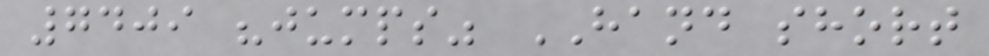7409 "jumps" HAND short
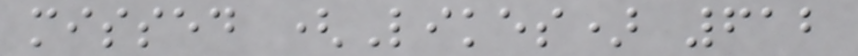missed (Likes) 612
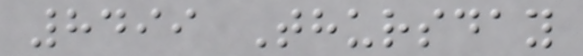8499 Thursday
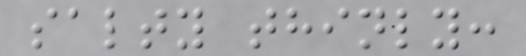salty thinly:
